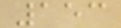153
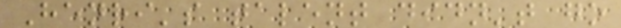Henri's talent didn't go
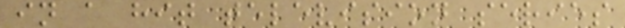in a hit television series
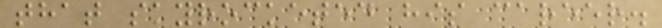that skyrocketed his career.
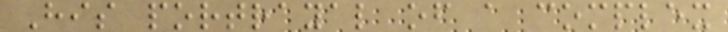His portrayal of a complex
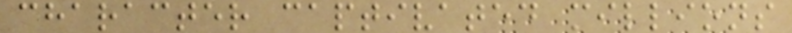character captivated millions
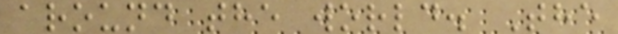around the world. The
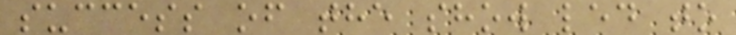success of the show led to
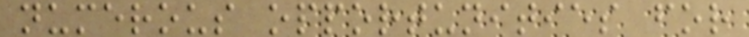numerous opportunities for
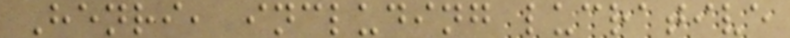Henri, including lucrative
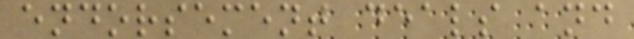endorsement deals and
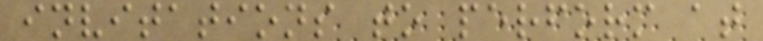invitations to perform at
